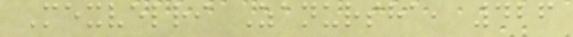Mexvelri Zanursha, 426
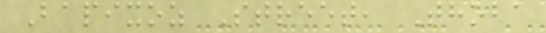Bapixoz Street, Thoba
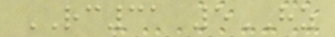RC31 5HZ
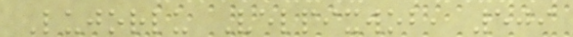Lujorlu Velpixwob, 509
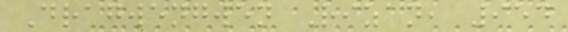Dragwengwen Rizan, 954
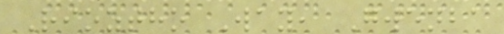Rioztho Way, Gwenba
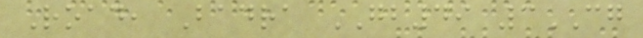Road, Badra GB49 3CG
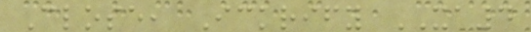Close, Ickrify XA4
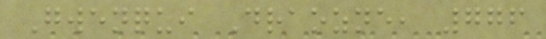Gwenqui Draozne, 776
